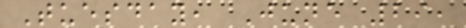Tuesday, June 29,
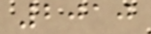2010
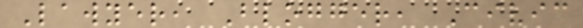Lawyer, Blogger, Civic
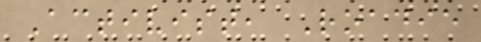Activist, Roadie
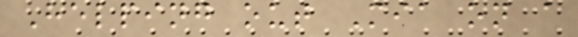Helping out Mia on a
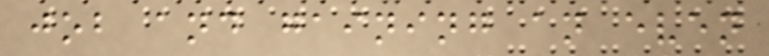job and gaining an even
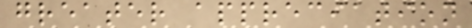greater appreciation
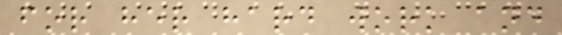for her hard work and
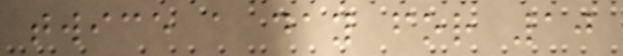twice a day for 10
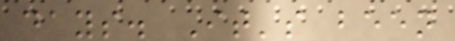days. It's been
